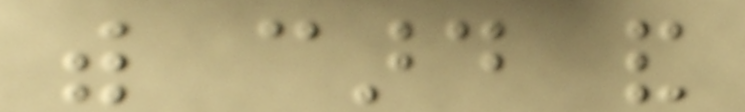with card and
